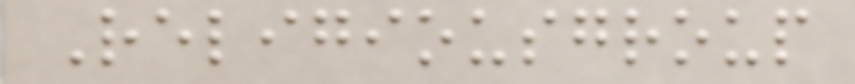Religiousgroup
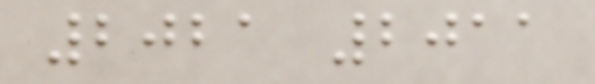2021 2011
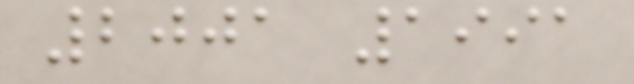2001 1991
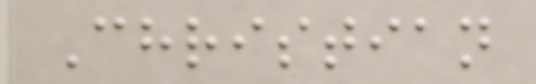Christian
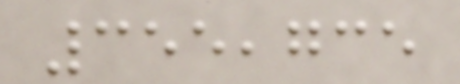355,735
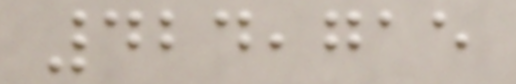424,715
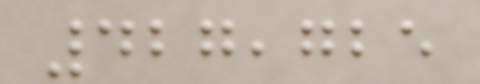427,725
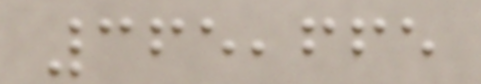365,665
